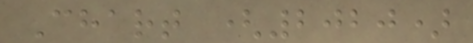Chart (2020)
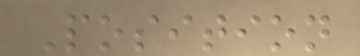Position
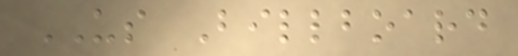US Billboard
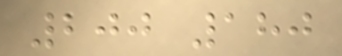200 180
